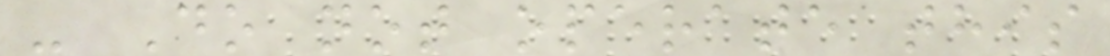- Do not operate this
